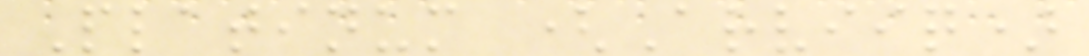Platinum (Arviiq)
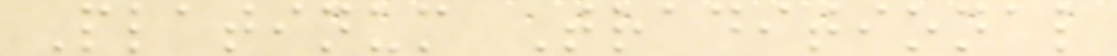Platinum Traditional
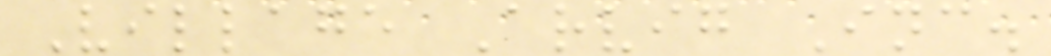Village Arvig Inc.
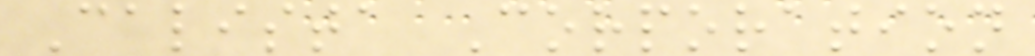Calista Corporation
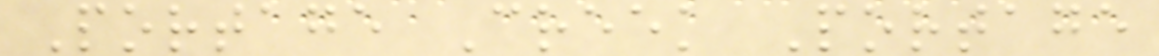Portage Creek Portage
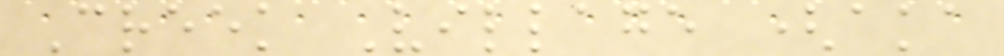Creek Village (aka
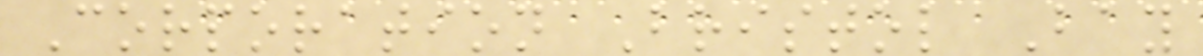Corporation Bristol Bay
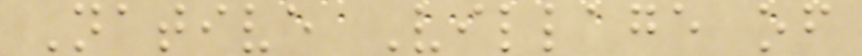Native Village of
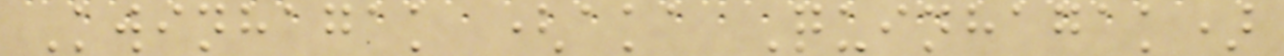Kwinhagak (aka Quinhagak)
